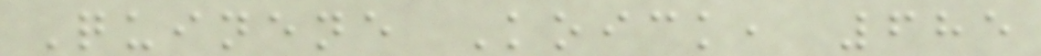Quinene Koick, 685
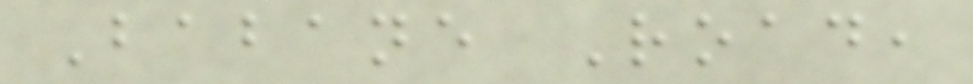Babane Road,
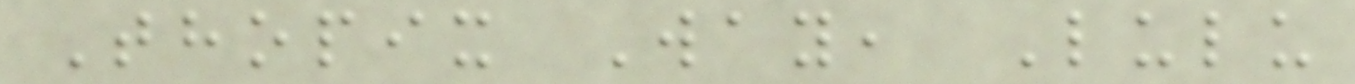Thopix Way, Lulu
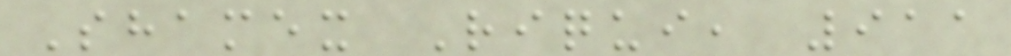Shamex Riqui, 911
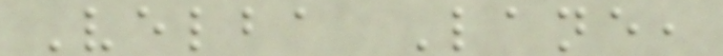Velba Lane,
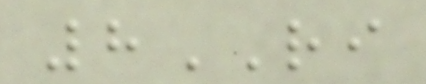8RI
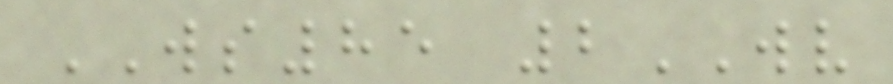WS85 2WV
